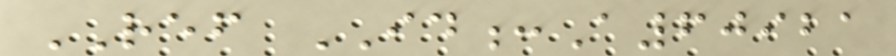REF ID:A60921
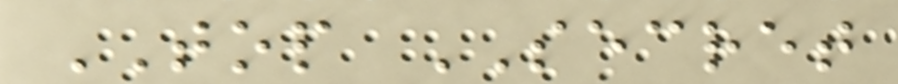TOP SECRET
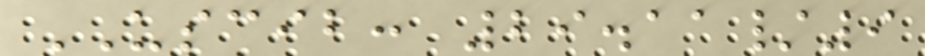USCIB: 29.11/9
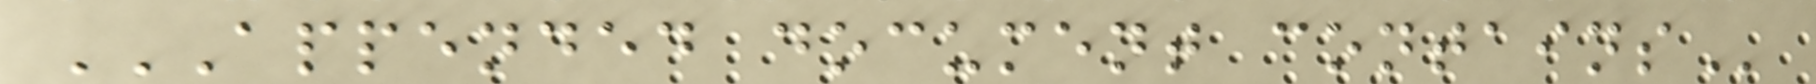APPENDED DOCUMENT CONTAINS
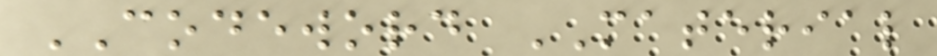CODEWORD MATERIAL
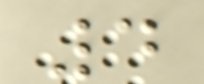4
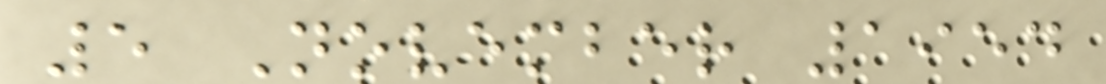5 November 1954
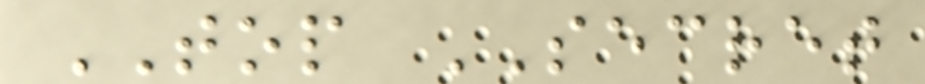TOP SECRET
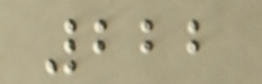222
